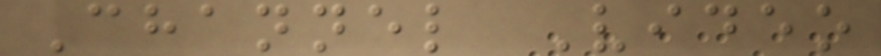Channel Video
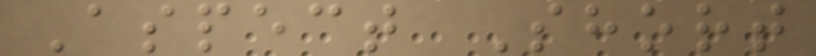Aspect Short
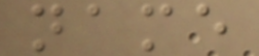name
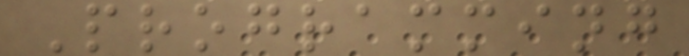Programming
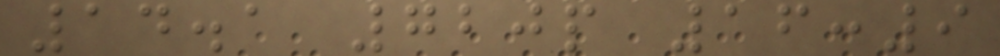14.1 720p 16:9
